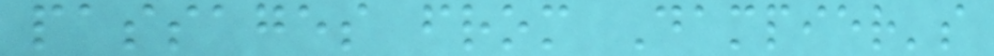passages from Dampier's
